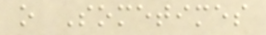o Sometimes
